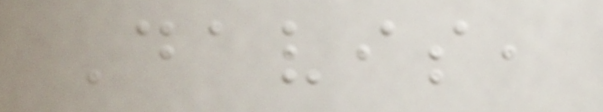Davis,
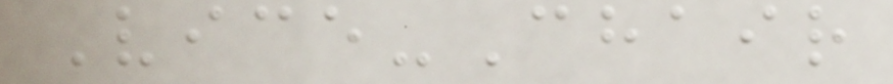Vice-Chair
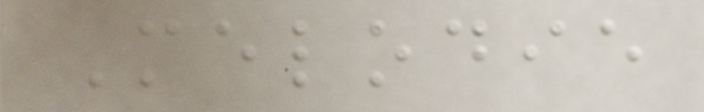Melodie
